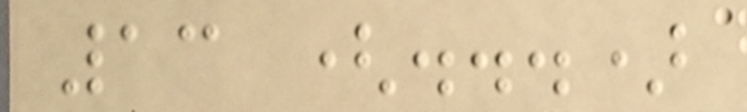13 (...)
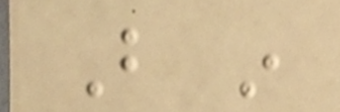But in
